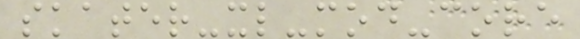skater-xl-mod-core
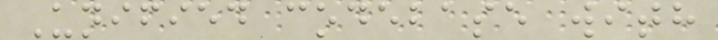Unified codebase with
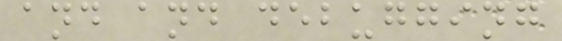and and debugging
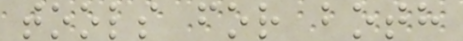tools for both
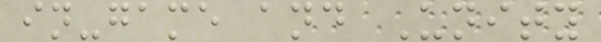in-game and Unity
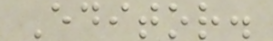Editor.
